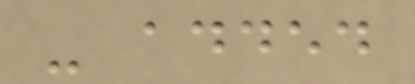- added
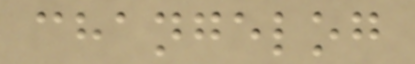changelog
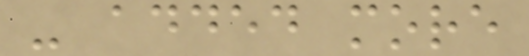- added more
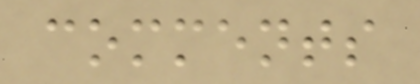comments
